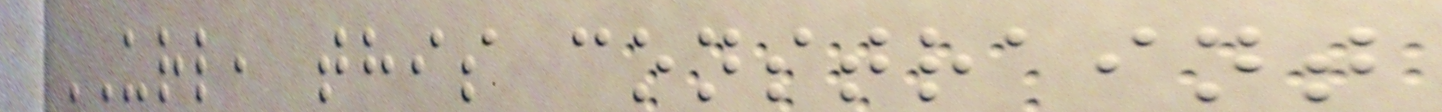URL, this constraint
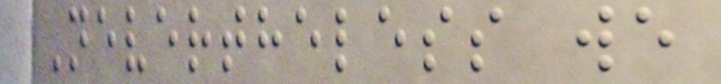Nevertheless we
